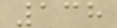138
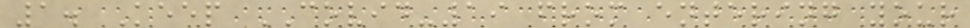1. Keep COVID-19 from entering your
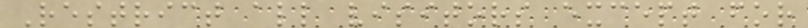Restrict all visitors except for
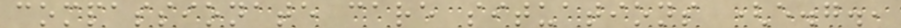compassionate care situations (e.g.,
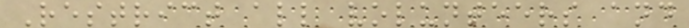Restrict all volunteers and
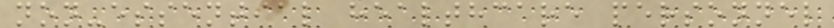non-essential healthcare personnel
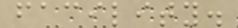facility.
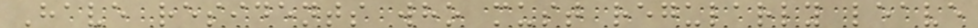Have residents who must regularly leave
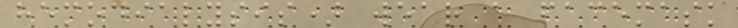hemodialysis) wear a facemask
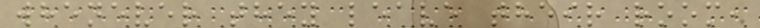whenever they leave their room,
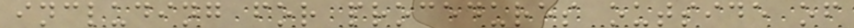including for procedures outside of
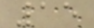15
